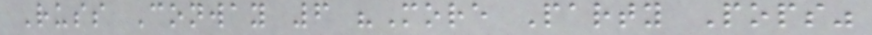Russ Conway 6 "More Party Pops"
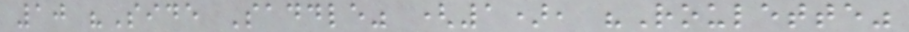10 "Side Saddle" (1), "Roulette"
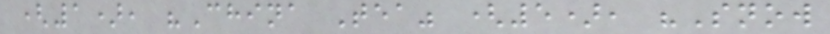(1), "China Tea" (5), "Snow
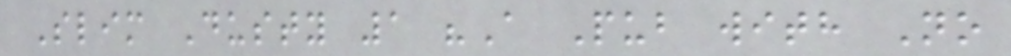Slim Dusty 1 "A Pub with No
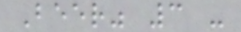Beer" 3 -
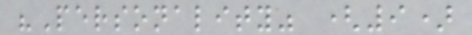"Personality" (9)
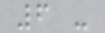6 -
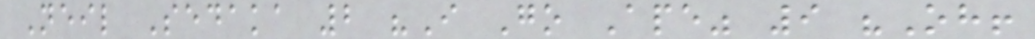Neil Sedaka 2 "I Go Ape" 9 "Oh!
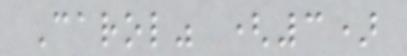Carol" (3)
